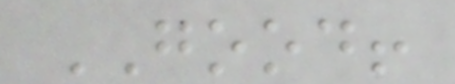GOOD!
